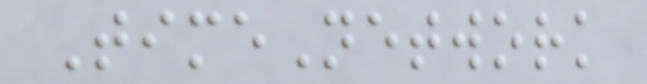TimeNetwork
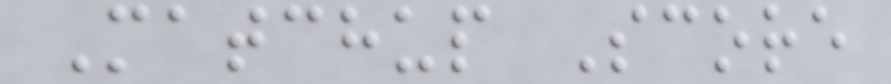Matchup Score
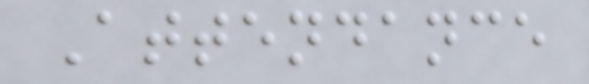Attendance
